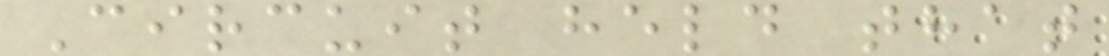Circuit held that
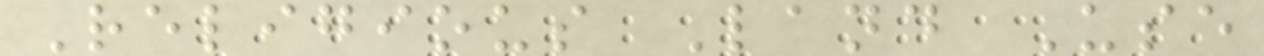Religious Land Use
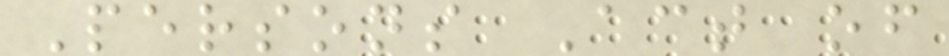Persons Act of
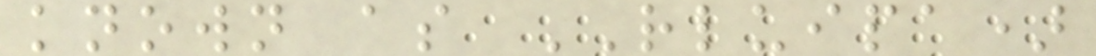known as RLUIPA)
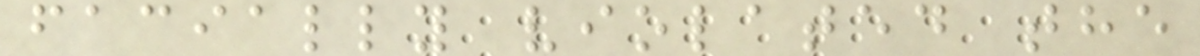facially violated the
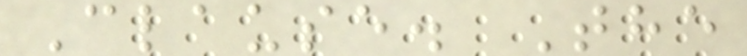Clause. The
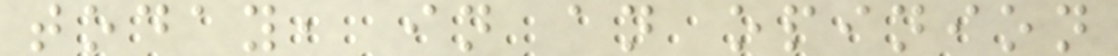today, in an opinion
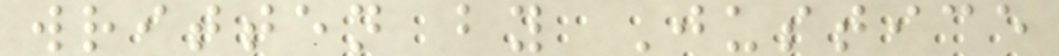written by Justice
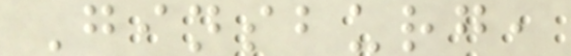Ginsburg,
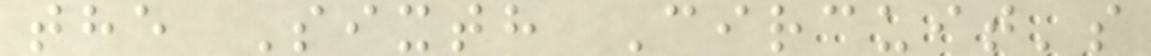the Sixth Circuit's
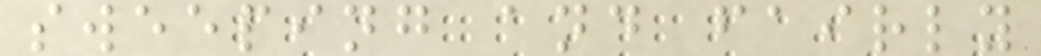sweeping and fairly
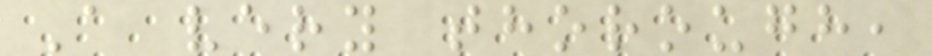A very thorough,
